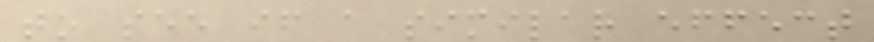to see if a similar effect
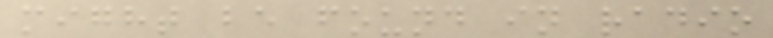might be found in radio
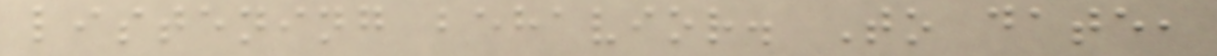listening behavior. To date,
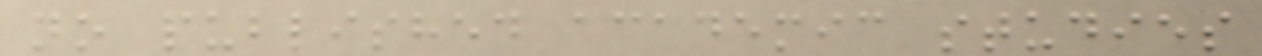no published academic studies
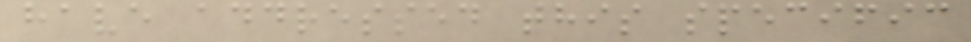have addressed this specific
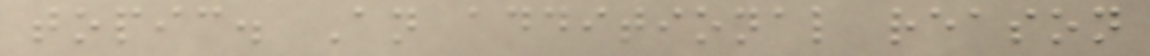topic. An additional reason
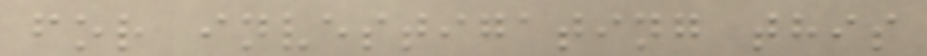for investigating this
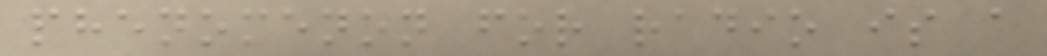phenomenon for radio is a
